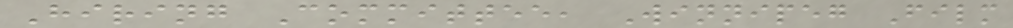Hiring Committee, Winnipeg Film
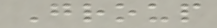Group
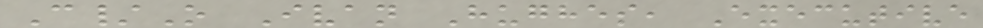C/O Ivan Hughes, Executive
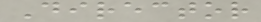Director
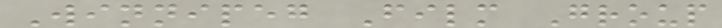Winnipeg Film Group
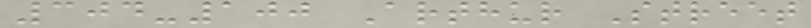304-100 Arthur Street
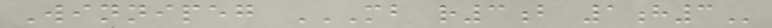Winnipeg MB R3B 1H3
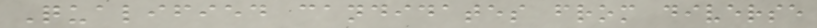Qualified candidates from diverse
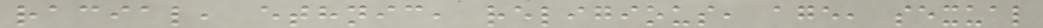racial, ethnic, religious, age, sexual
